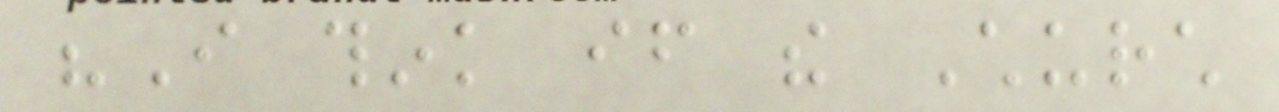"I think if the Church
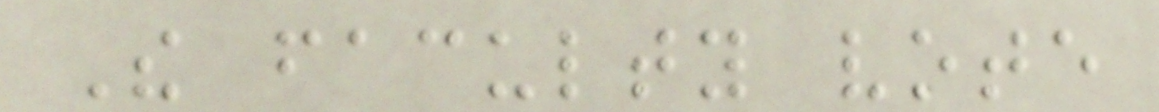The faculty vote
